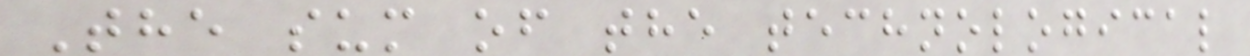The sum of the technological
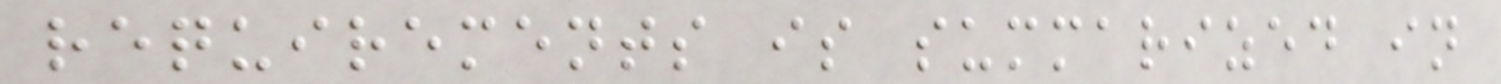requirements is summarized in
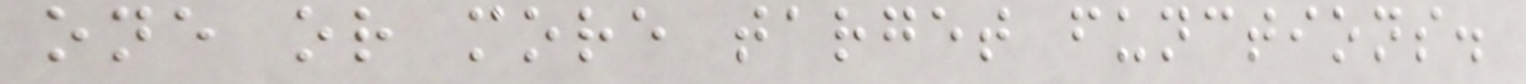one or more target functions.
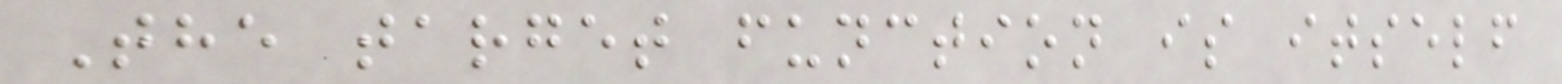The target function is itself
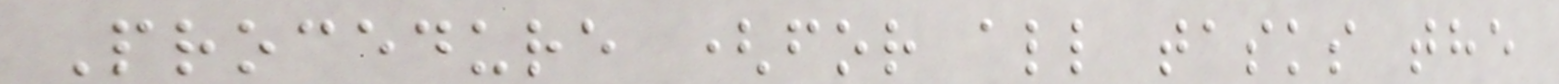Procedure (for all tasks the
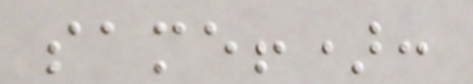same!):
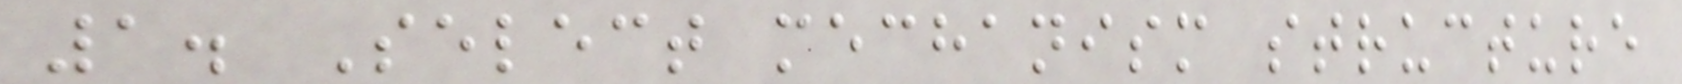1. Select mechanism structure
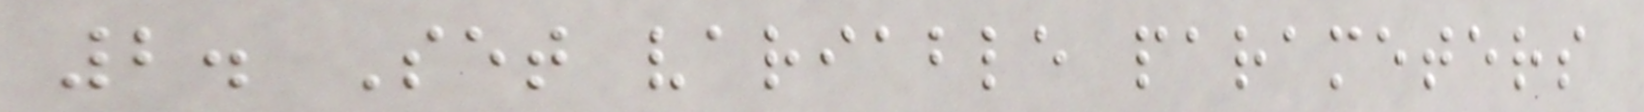2. Set variable parameters
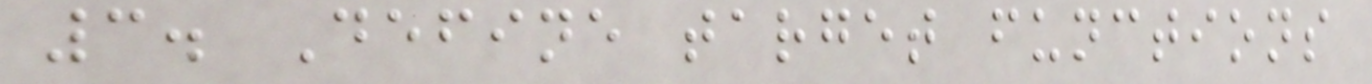3. Define target functions
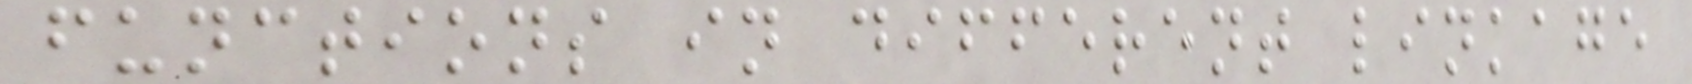functions in different linkage
